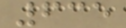635
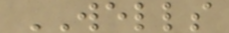WELLS
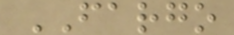FARGO
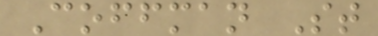Coffman St
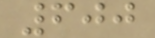600
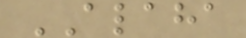ALAHA
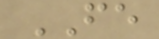FE
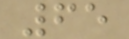65
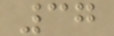37
